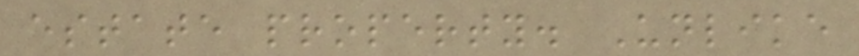estate property. Unlike
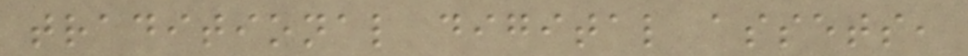traditional digital assets,
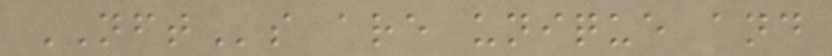NFTs are unique and
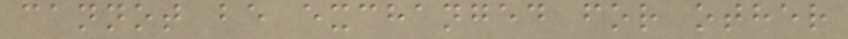cannot be exchanged for other
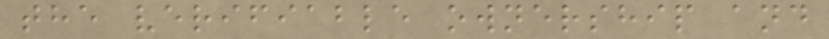the verifiable ownership and
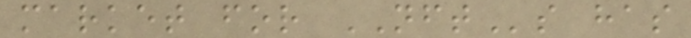market for NFTs has
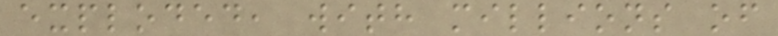exploded, with millions of
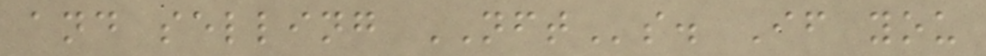and selling NFTs. If you
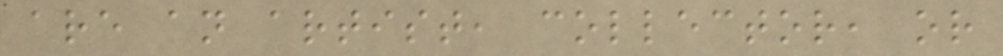are an artist, collector, or
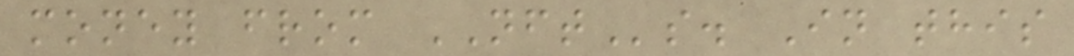money from NFTs. In this
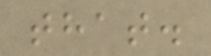that.
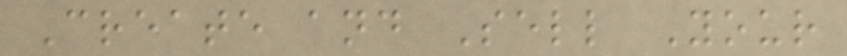Create and Sell Your
